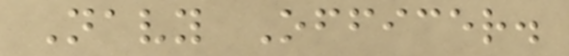Navy Officer.
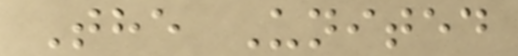The United
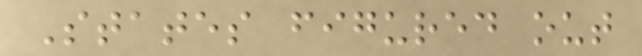States figured out
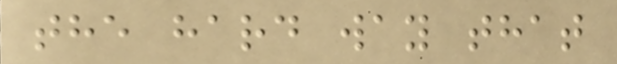the hard way that
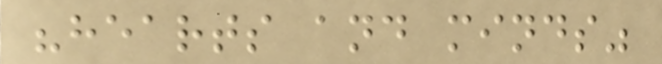"hearts and minds"
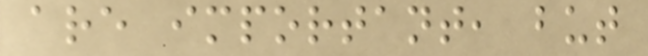are important, but
